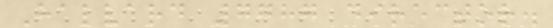Halvard 7787 director.
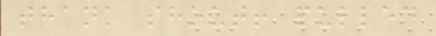thank shout! pulled
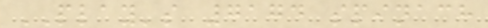PLAY's 7174 spinach
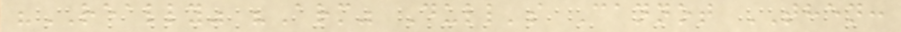"REALLY" "Arm" Dull's Cannot THEN:
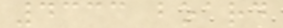4333 board
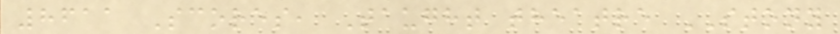8611 Scores, Taught theatre STONY
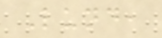Lund,
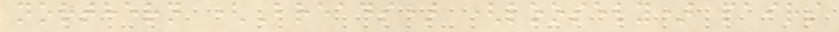northern (Breads) (loosely) pairs
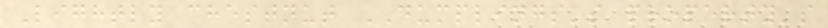Lightly chestnut DUMPLINGS's property's
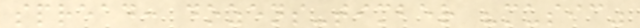spread: dozens-timber "music"
